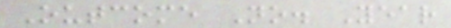Outcome No. Year
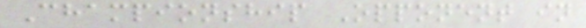Championship Opponent in
